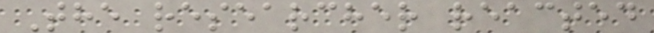The researcher reacted
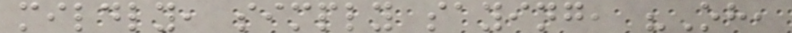mildly, simply saying, "Oh,
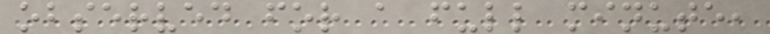observed for a full minute,
